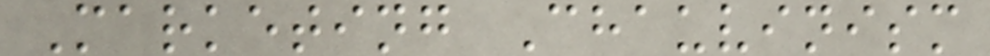Marketing Chauvinism
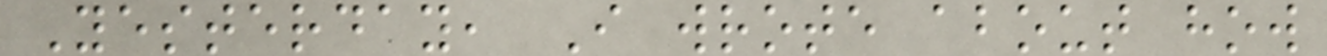Yesterday, I wrote about how
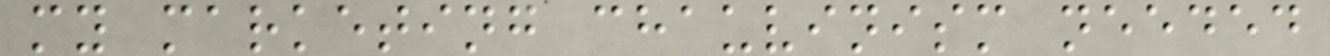my marketing chauvinism needed
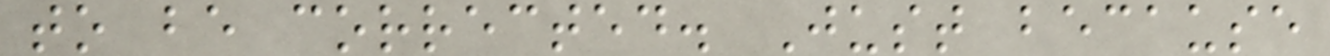to be corrected. Just because
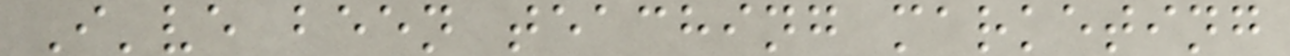I've been teaching marketing
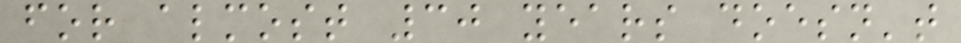for almost 30 years doesn't
